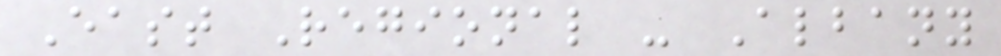East Regional - Albany
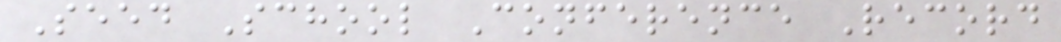Seed School Conference Record
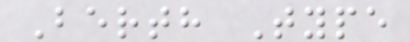Berth Type
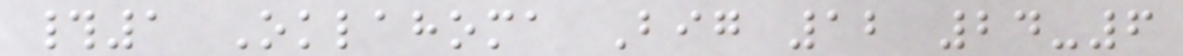#1 Oklahoma Big 12 24-6
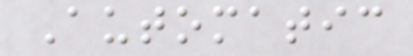Automatic
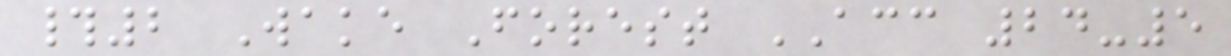#2 Wake Forest ACC 24-5
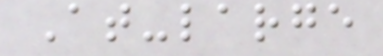At-large
